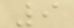9
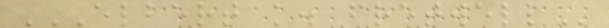ELBERT K. FRETWELL
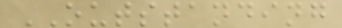OUTSTANDING
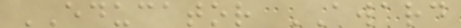EDUCATOR AWARD
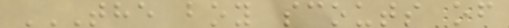THE BOY SCOUTS OF
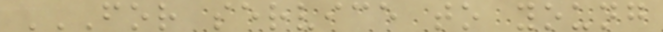FOR SERVICE TO YOUNG
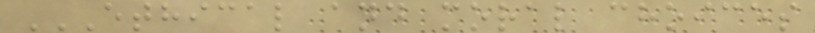ETHICAL AND MORAL CHOICES
